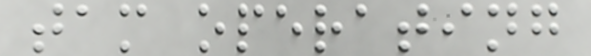tam operating
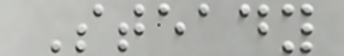Steady
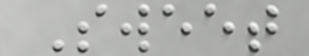Sweet
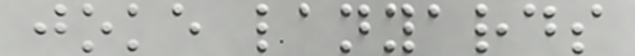joke lanyards
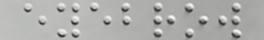eyebrow
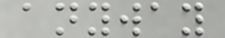anyway
